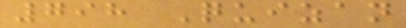798 Quizan
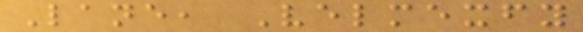Lane, Velmexfy
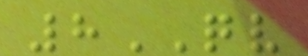8QV
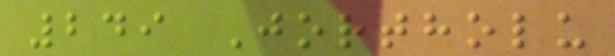249 Jortholu
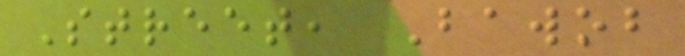Street, Bawob
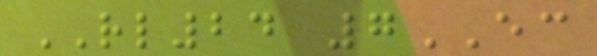RL24 7EC
